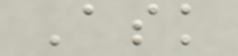Ask
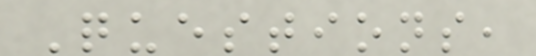Questions,
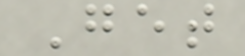Get
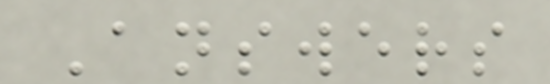Answers
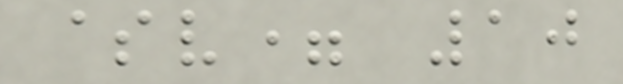$v= 10
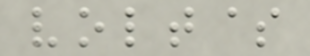volt$
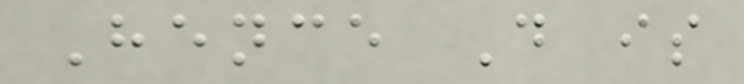Hence D is
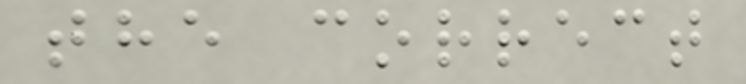the correct
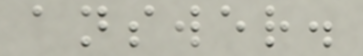answer.
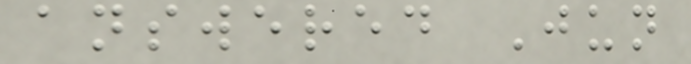answered Jun
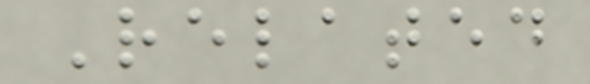Related
